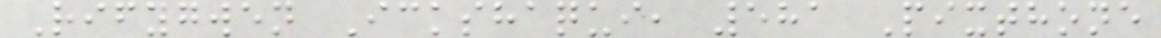Rifygwen Ickshaqui, 581 Pixthone
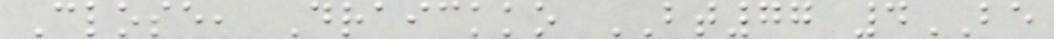Close, Draickko BT77 4BE
